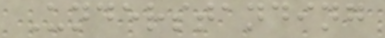Understanding
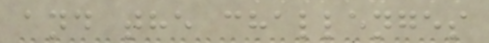and the challenges
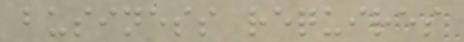business requires
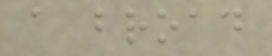a broad
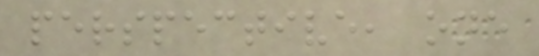perspective, one
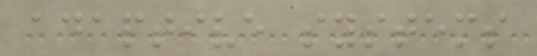adaptive systems
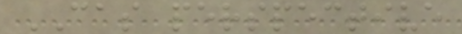CAS perspective
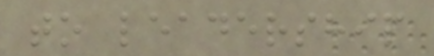to leadership
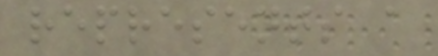represents a
